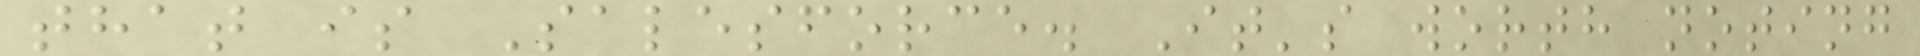that is Salesforce. It's worth noting
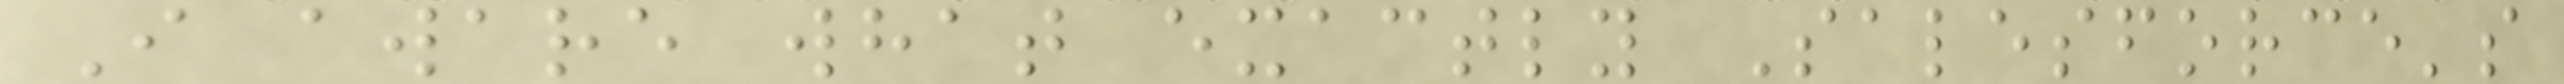I aware what exactly Salesforce's
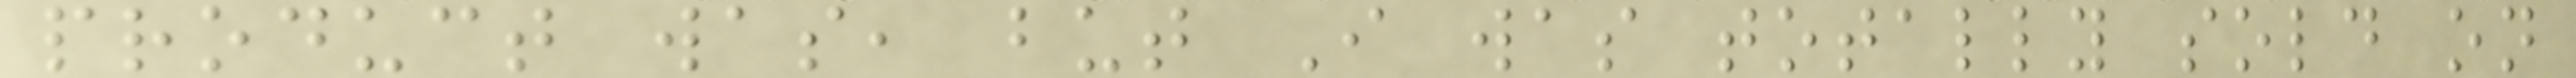product was, but I was totally sold on
